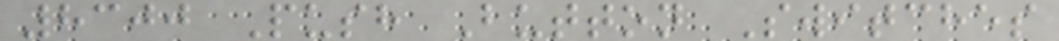8300 Push Button Switches
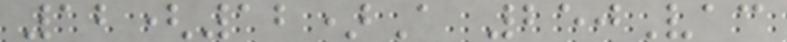12(12)A 250Vac
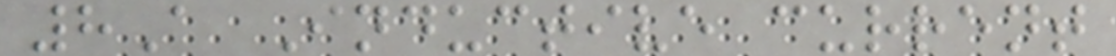8A Inductive current
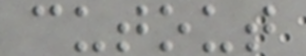cutout
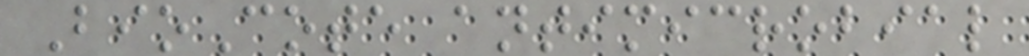BioCote antimicrobial
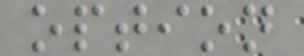option
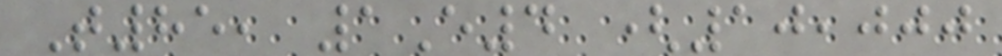T85, 1E4 (10,000
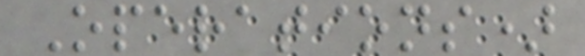Operations)
